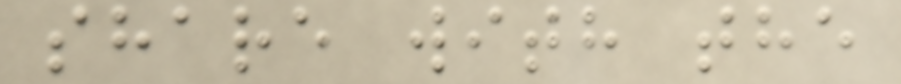share with the
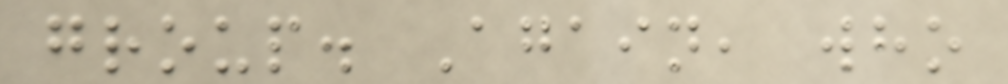group. Again, who
